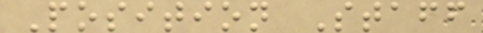Position Staff
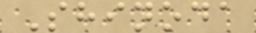Shinoda
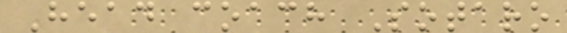Head coach Sotaro
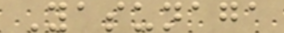Yasunaga
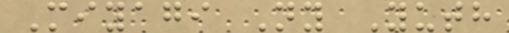Miyagi Ny Yuth
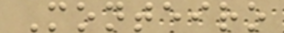Monteiro
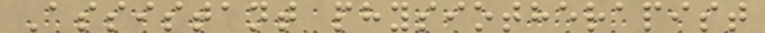Assistant physiotherapist
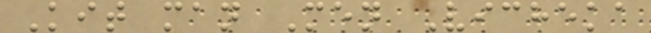Kit man Men Vicheka
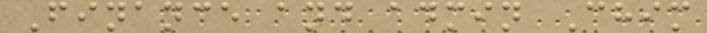Finance and admin Chim
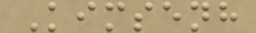Kimsenh
